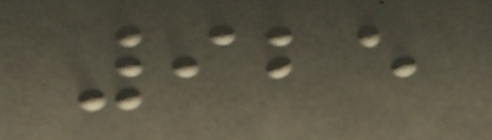925
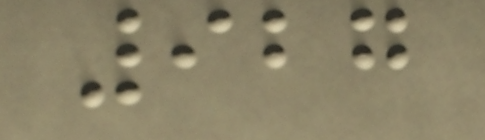927
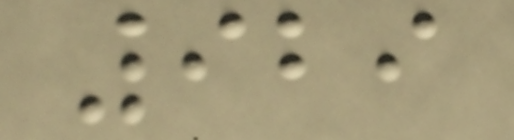929
